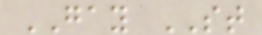GAY ST
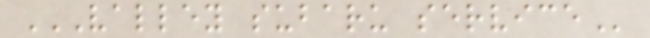VALLEY SUBARU SERVICE
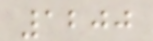1200
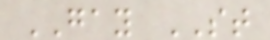GAY ST
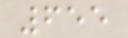655
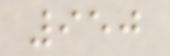950
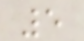5
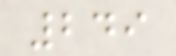249
